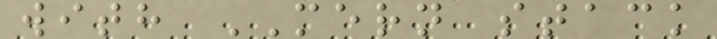with MERN stack
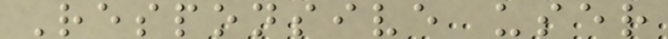Responsive user
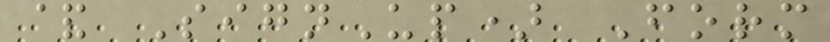& SignUp) Form
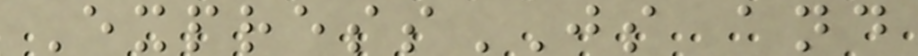ExpressJS and
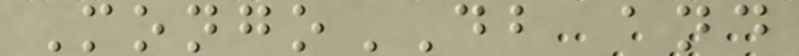MongoDB and
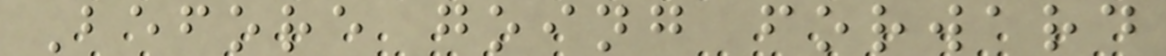Before going forward
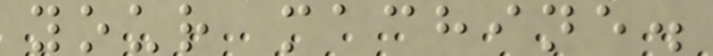your machine.
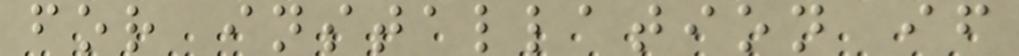for installation if
